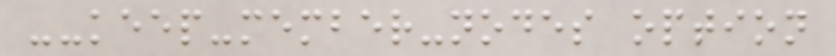--keep-member-nodes option
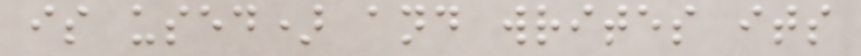is used) and writes its
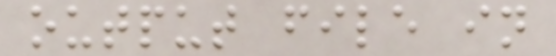output file in
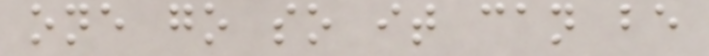one go so it can be
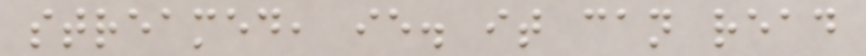streamed, ie. it can read
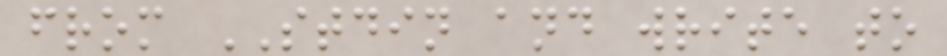from STDIN and write to
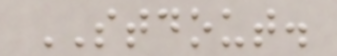STDOUT.
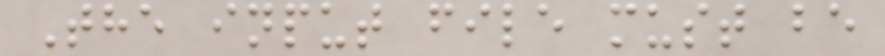The input file must be
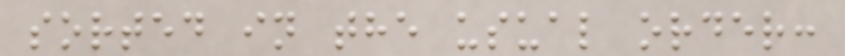sorted in the usual order:
